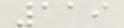119
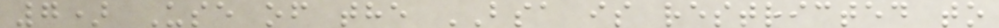7) Use of the BSA is restricted to
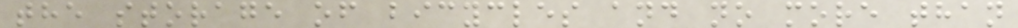the storage of bicycles and no more than
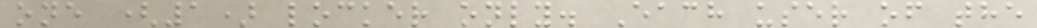one (1) locker only. Each user of the
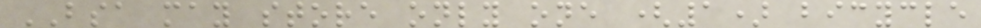BSA may store only one (1) bicycle
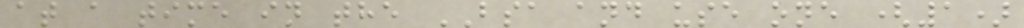at a time in the BSA and use one (1)
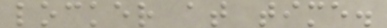locker at time.
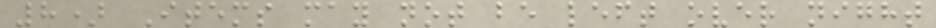8) Items may not be left over night
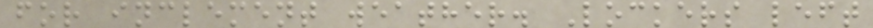for inclement weather. Lockers left
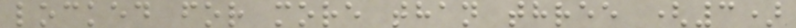locked for more than three (3)
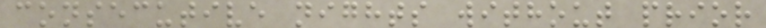consecutive nights without prior
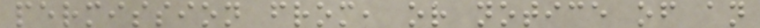permission from, or notice of an
